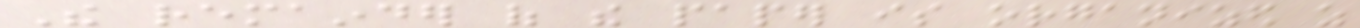The remainder of the paper is organized as
